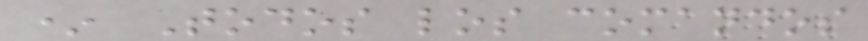* Todos los comandos
